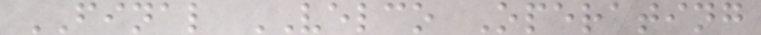FINAL VELCO Operating
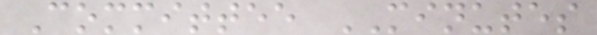Committee MINUTES
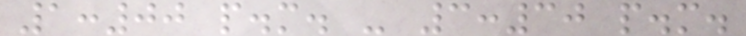1:00 p.m. - 3:30 p.m.
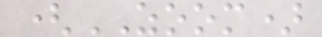(ZOOM)
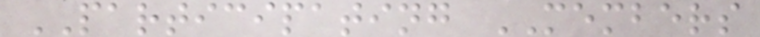PARTICIPATING MEMBERS
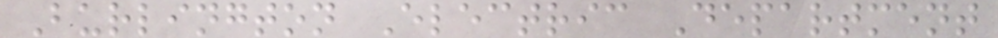Burlington Electric Department
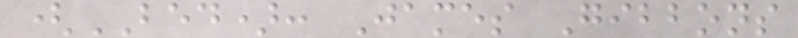(BED): James Gibbons
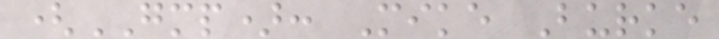(GMP): Mike Burke
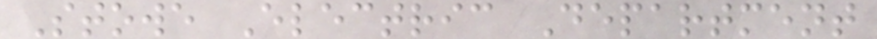Stowe Electric Department
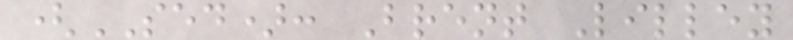(SED): Brent Lilley
